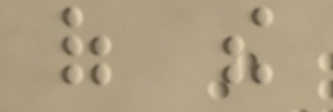of the
